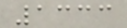1333
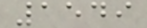1549
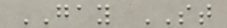GAY ST
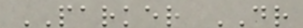PARKER DR
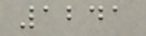1241
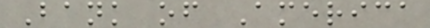Bank of America
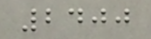2400
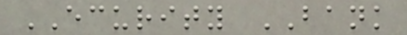ECURITY BANK
